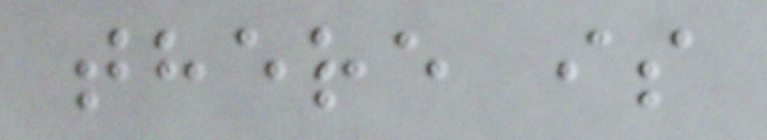there is
